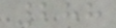288
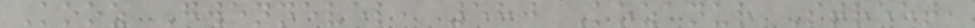Kooz Gwennevel, 580 Kozanur Street,
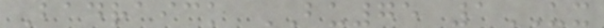Badraick BU75 1UX
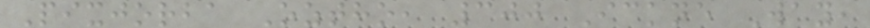Pixjorba Oztho, 300 Ickne Way,
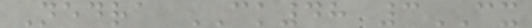Nedra CK48 3CX
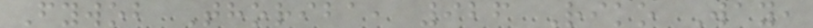Fywob Thoriba, 926 Riko Way,
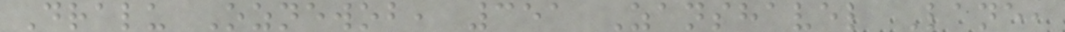Dralu Oznewob, 351 Zanshavel Lane,
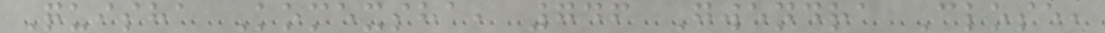Quisha Komexsha, 746 Gwendra Close,
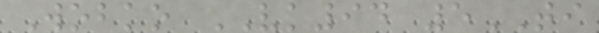Wobko VK94 5TI
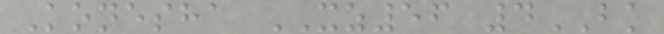Konesha XZ56 4BK
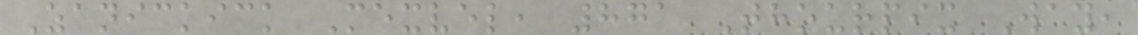Zanickick Mexvel, 871 Thourpix Way,
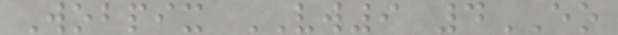Wobpix VW9 4EO
